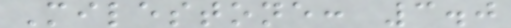Milestone: 3.0
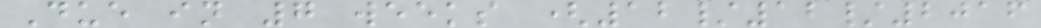Due in 7 weeks (12/12/2016
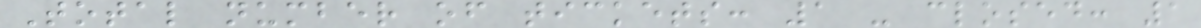Total number of tickets: 1 - closed: 1
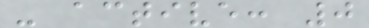- active: 0
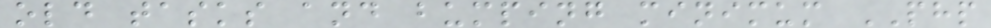old tasks and bumping minimum PHP
